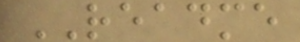README
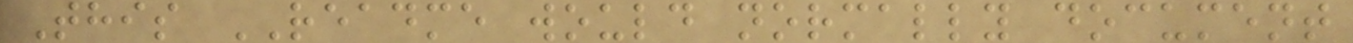This README would normally document
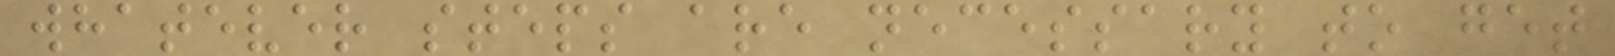whatever steps are necessary to get
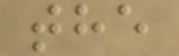the
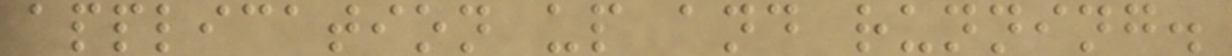application up and running.
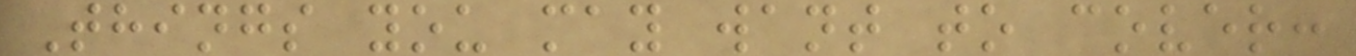Things you may want to cover:
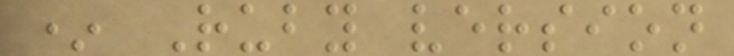* Ruby version
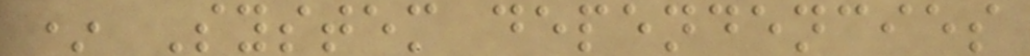* System dependencies
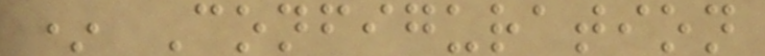* Configuration
